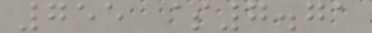755 $7.71
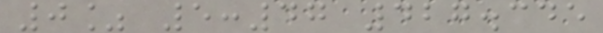0% 5:47 427.345
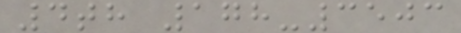4th 178-3503
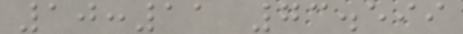10:11 73.599
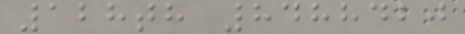128th 8488420
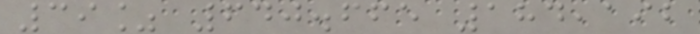39% 640.665 184,192
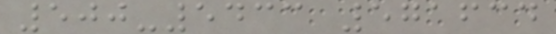500-5433 571634
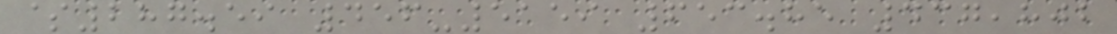$287.59 456-5159 653.85 437,802
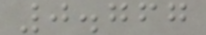0.767
